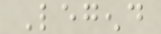Legend
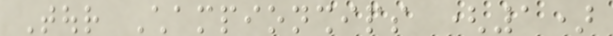Tour Championships (1)
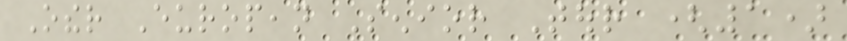Other European Senior Tour (1)
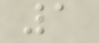1
